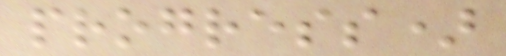progress)
